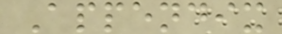Appendix
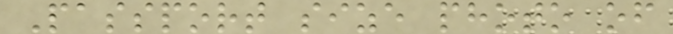Passport size photo of
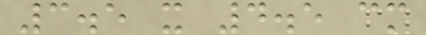3.5 x 4.5 cm
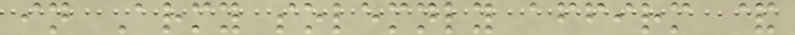in Army solemnly affirm &
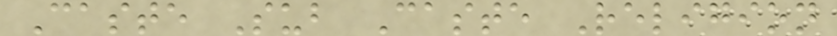Caste Sub Caste Religion
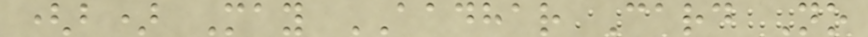(b) May AADHAR Card No
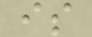is
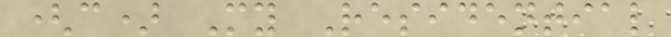(c) My Residential
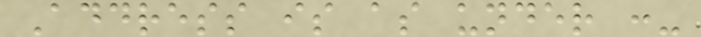Address is as under :-
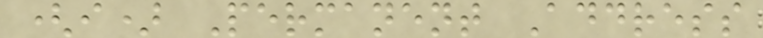(i) Permanent Address
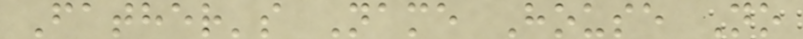Father's Name House No
